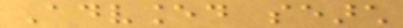Advanced search
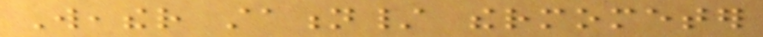Weather station/ thermometer
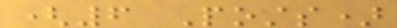(6 Posts)
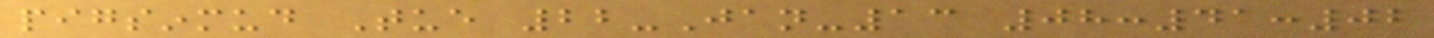pigsinmud Tue 22-Jan-13 08:41:02
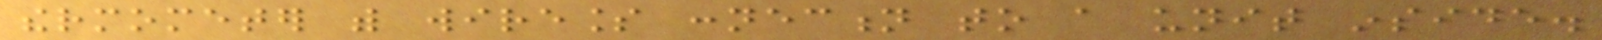thermometer with wireless connection to a unit inside.
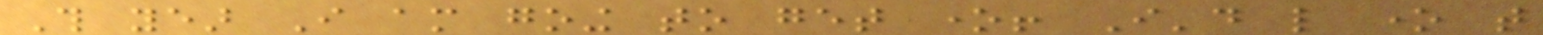This year I am going to get one! I'd like one that
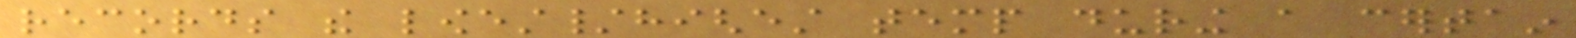records the lowest/highest temp during a certain
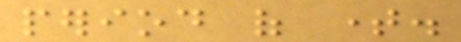period of time.
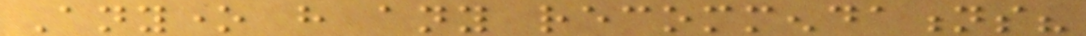Anyone have any recommendations?
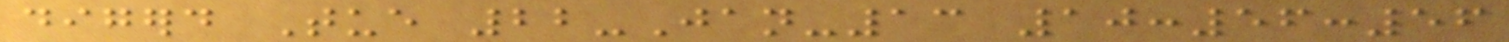digerd Tue 22-Jan-13 10:56:56
